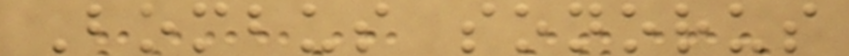Bombus sonorus
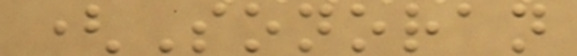(Sonoran
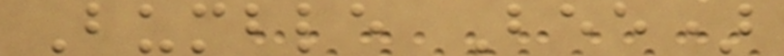Bumble Bee)
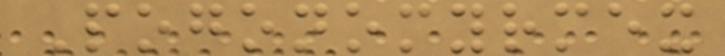Pogonomyrmex
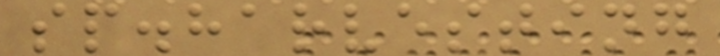sp.harvesting
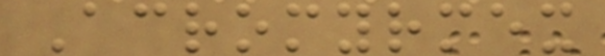Acromyrmex
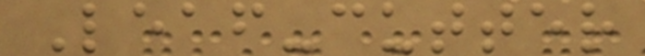Leaf-cutter
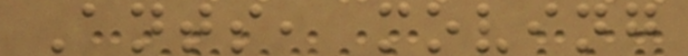Ants, moving
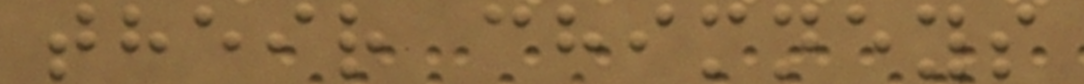their chimneys
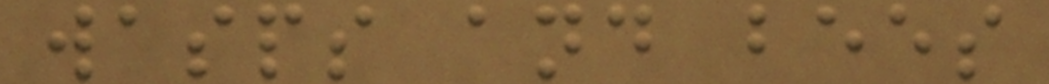wasps and bees
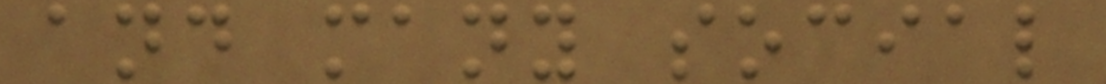and many social
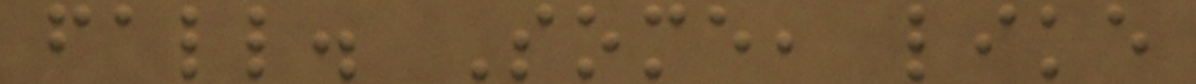fall. Some, like
